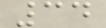34
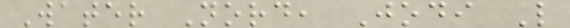Water Nord, Jodi L
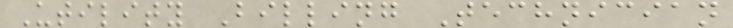Utility Billing Technician
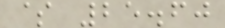$ 25.60
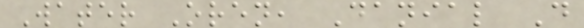Water Oren, Danial D
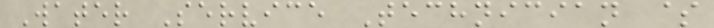Water Service Technician $
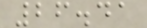26.41
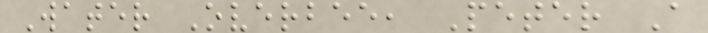Water Overbee, Peter A
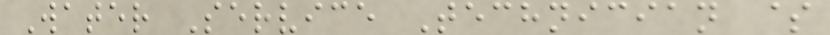Water Service Technician $
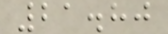21.80
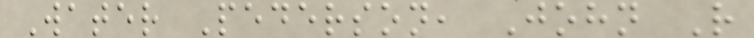Water Pederson, John R
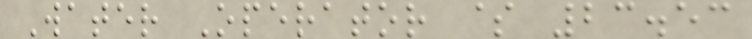Water Operator $ 23.53
